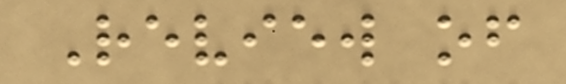Review of
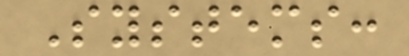Systems:
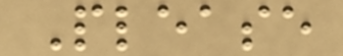Please
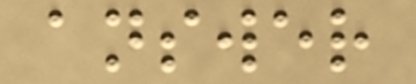answer
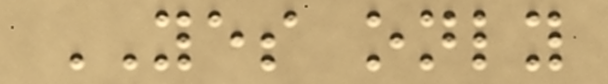YES only
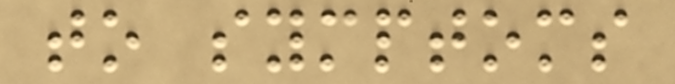to symptoms
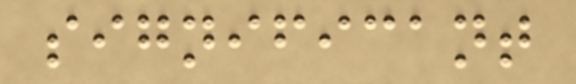significant
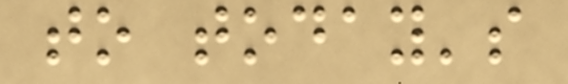to today's
